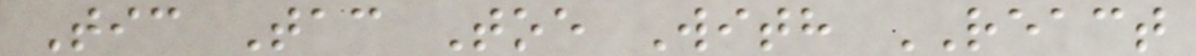Tic Tac Toe With REACT
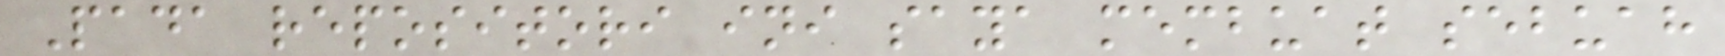Pada repositori ini saya membuat sebuah
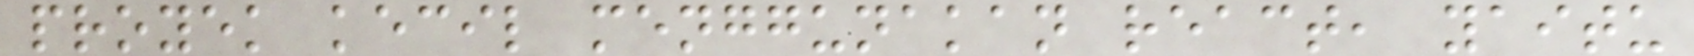proyek kecil menggunakan react, yaitu
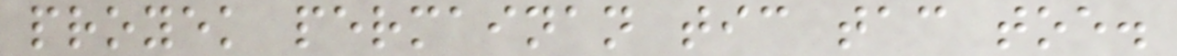proyek permainan tic tac toe.
